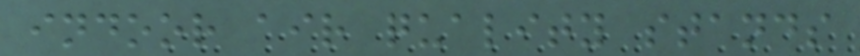indoor air quality stands
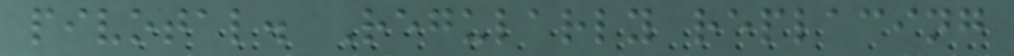pivotal. Regularly replacing
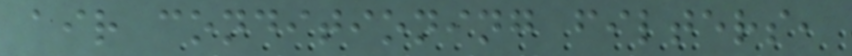air conditioning filters,
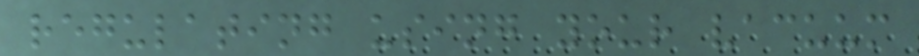regulating using your vacuum
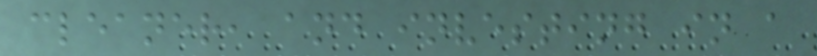cleaner, and investing in a
